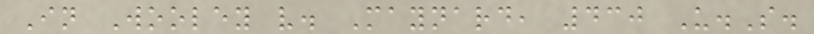In Wooley v. Maynard, 430 U.S.
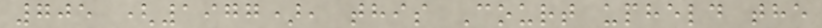705 (1977), this Court upheld the
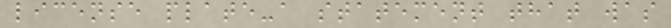license plate-a statement that was
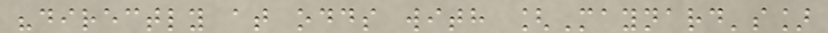"directly at odds with [Maynard's]
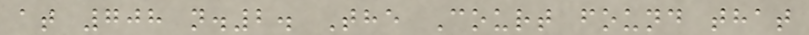at 708 n.2. The Court found that
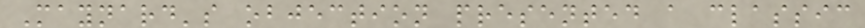Maynard's objection presented a classic
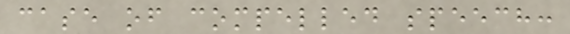case of compelled speech:
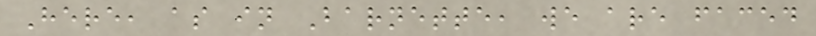Here, as in Barnette, we are faced
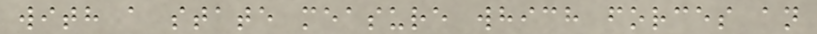with a state measure which forces an
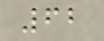62
